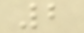2
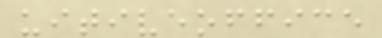uitiveoffice
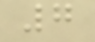7
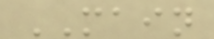MAIN
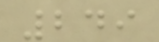249
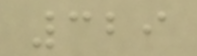329
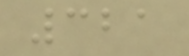321
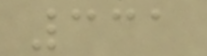331
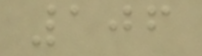106
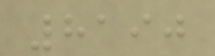8190
